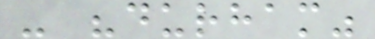- "durham"
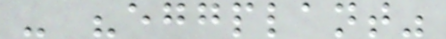- "eggplant"
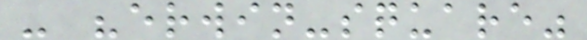- "erwin-square"
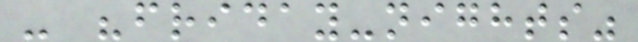- "friday-nights"
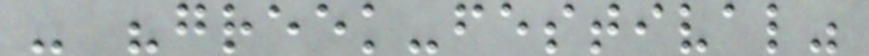- "greek-festival"
